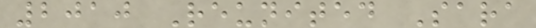2010 Reunited Sara
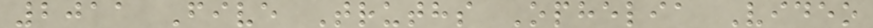2011 Five Truths Ophelia Video
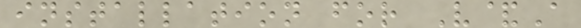installation for V&A
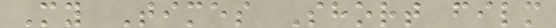My Times Short film
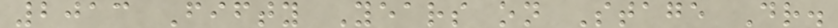2013 Fifty Years on Stage Dr.
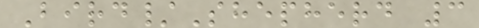Bird/Shepherd 3
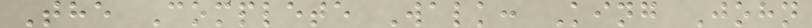The Complete Walk: King John
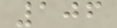106
